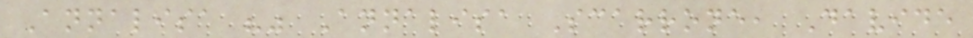Annalisa "" Annalisa Scarrone, Davide
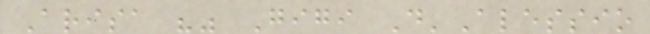Arisa "" Gigi D'Alessio
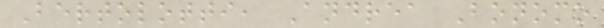Bertolotti, Andrea Bonomo
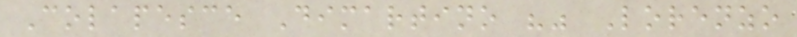Colapesce Dimartino "" Lorenzo
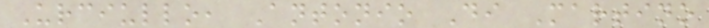Urciullo, Antonio Di Martino
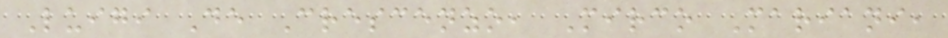Luigi De Crescenzo, Mirco Mariani,
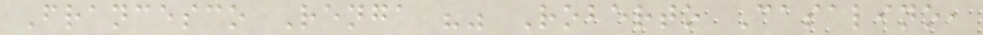Francesco Renga "" Roberto Casalino,
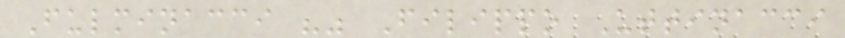Fulminacci "" Filippo Uttinacci
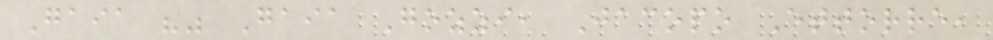Gaia "" Gaia Gozzi, Jacopo Ettorre,
